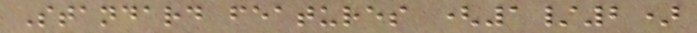Standard features (1/2)
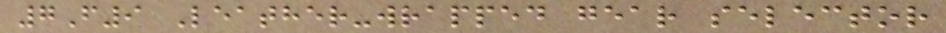7F9 Leather-wrapped gear selector
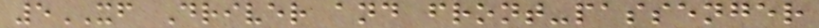5XF Driver and front-passenger
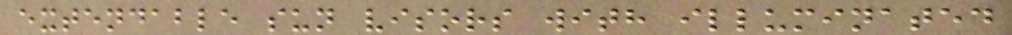extendable sun visors with illuminated
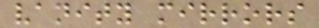vanity mirrors
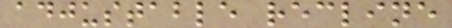adjustable recline
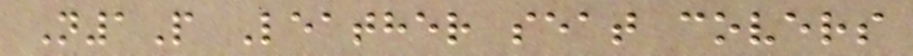N1P Leather seat covers
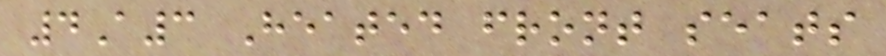4A3 Heated front seats
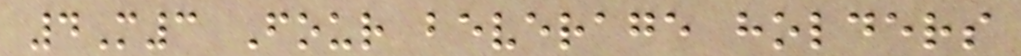4M3 Four beverage holders
